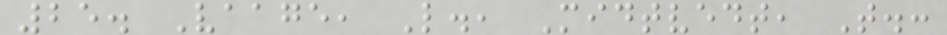25. Vaage, L., Midtvedt, T.:
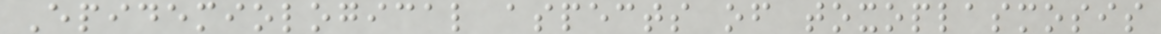Epidemiological aspects of toxoplasmosis
